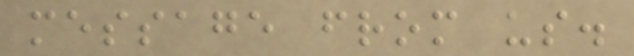message from us.
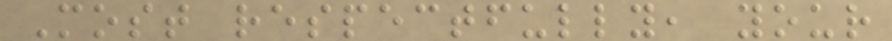Most respectfully, your
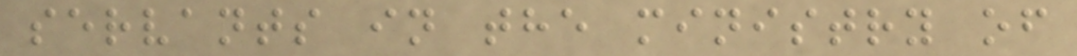servants in the ministry of
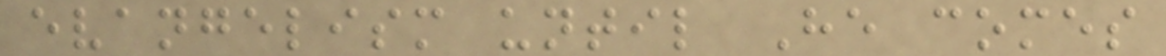evangelism until He comes
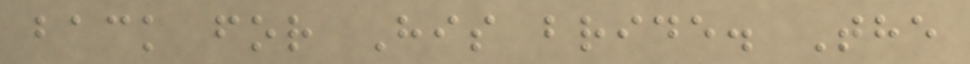back for His bride. The
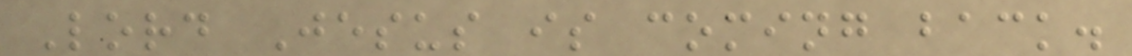Lord Jesus is coming back.
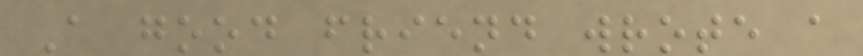A good friend wrote a
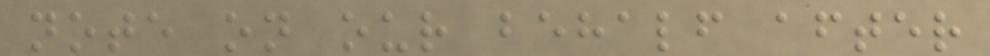note on our behalf after
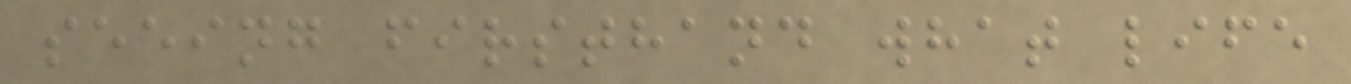seeing firsthand what life
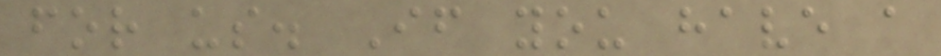for us. If you have a
